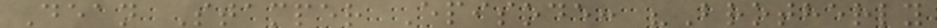Dean Stamper Episode: "Brotherly
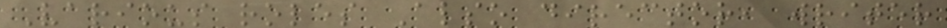Various roles Also director, writer
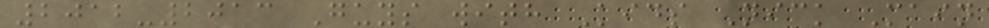2012-2013 Guys with Kids Nick Main
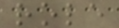role
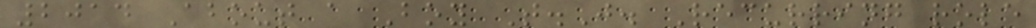2014 About a Boy T.J. Recurring role
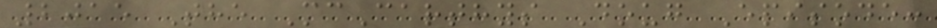2015 The McCarthys Doug Episode:
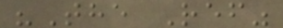"The Ref"
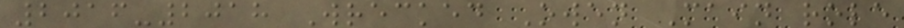2016-2018 Wrecked Owen Main role
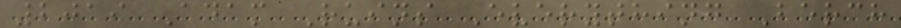2019 Adam Ruins Everything Berch
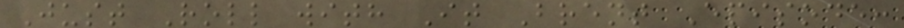Just Roll with It Brent Episode:
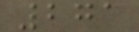271
